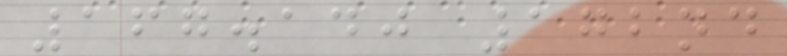167.140 172nd
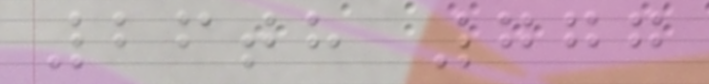26th 777
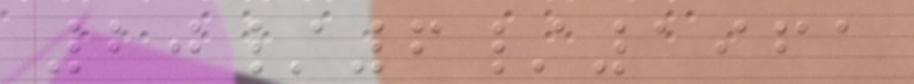20/6/1961
